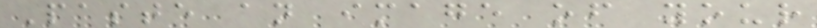Paste an image of your
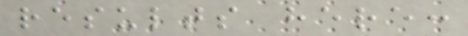results here:
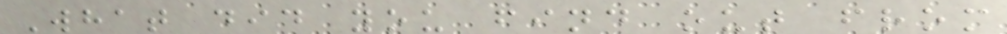What did you find out from
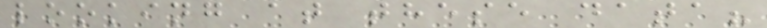looking at these data?
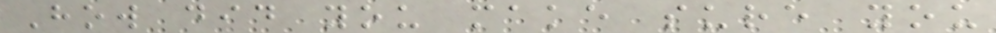How did you make sure you
